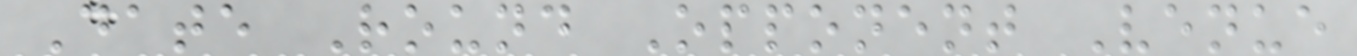Date Round Opponent Venue
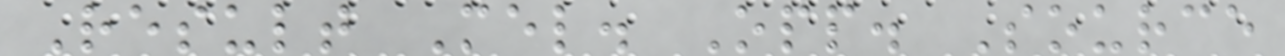Result Mel. Opp. Source
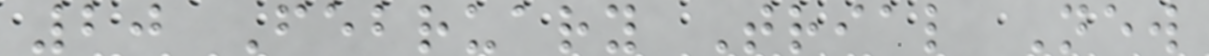20 February Trial New
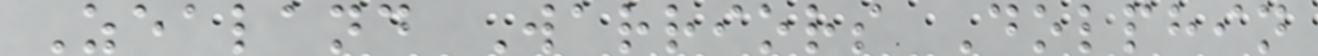Zealand Warriors Dolphin
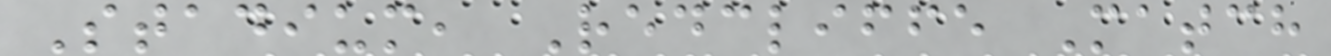Stadium, Redcliffe Match
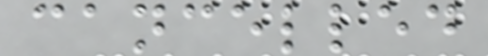cancelled
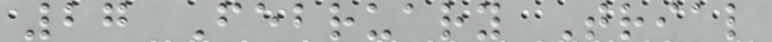27 February Trial
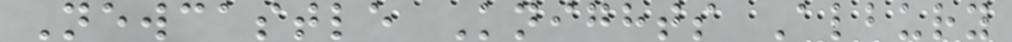Newcastle Knights Albury
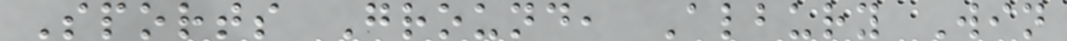Sports Ground, Albury Win
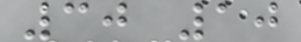30 10
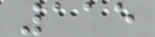115
